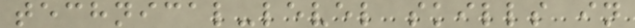technical-level skills in
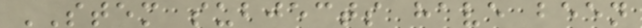STEM subjects have been
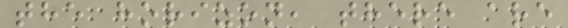the horizon, there are
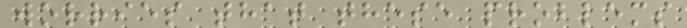worries that these problems
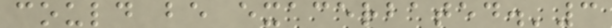could be exacerbated.'3
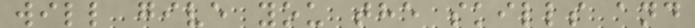will give you the skills and
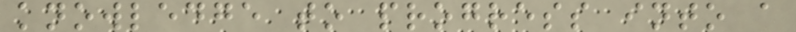knowledge to progress into a
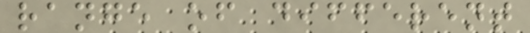range of different
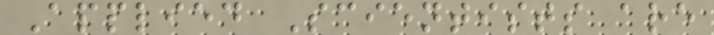Applied Scientists are
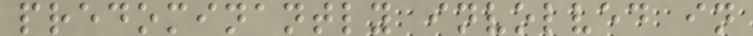predominantly involved in
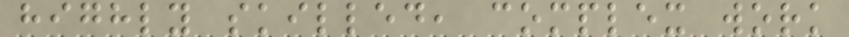highly skilled, complex work
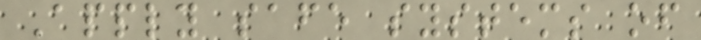Apply safe systems of
